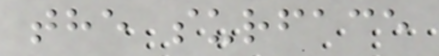the surface
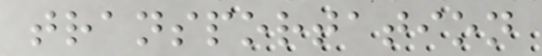transportation
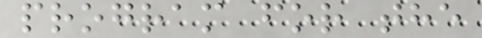program for the
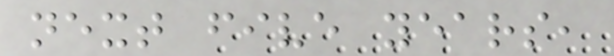next five years,
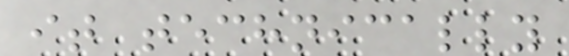it technically
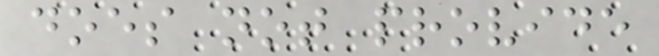does not provide
